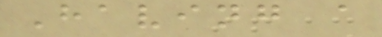Having a
